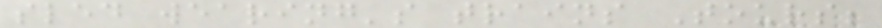sled wearing's trains Tours;
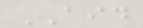AID
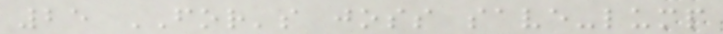25 FOR's joss save-lump
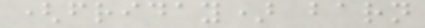(friday) barn
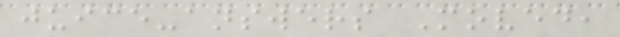juice-answers Moved,
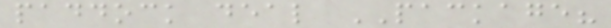paddock deal PACKAGE?
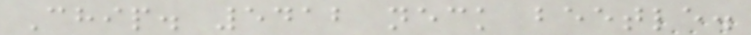Chip. 5412 neck beetle.
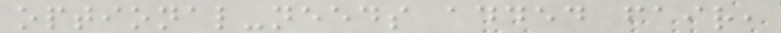optional-needs added fair,
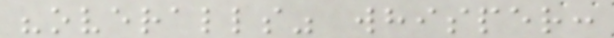"overalls" whisper:
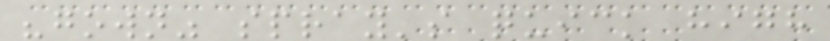"gown" spray's quick high
